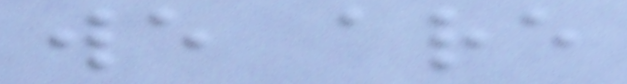we are
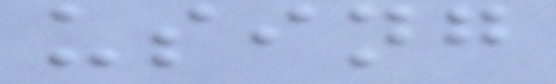using
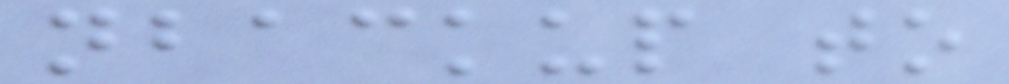nbackup to
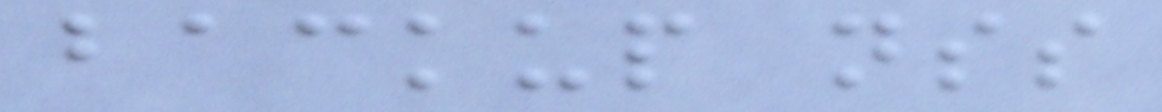backup nss
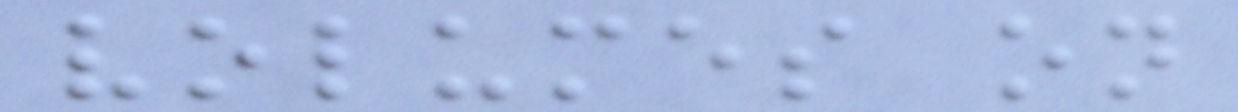volumes on
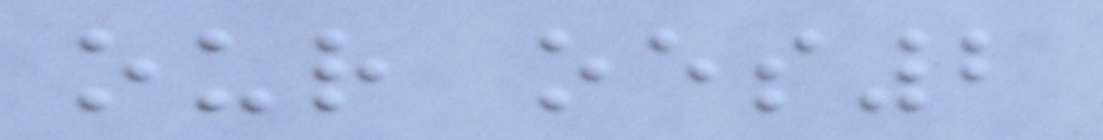our oes2
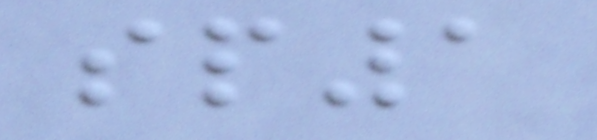sp1
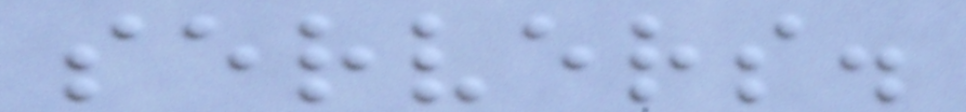servers.
